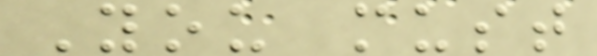You must
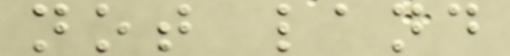not land
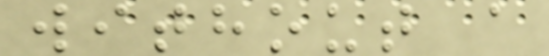without a
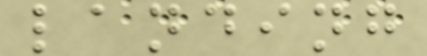landing
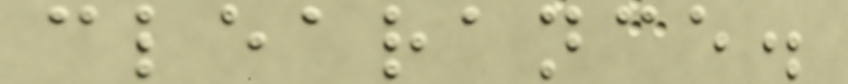clearance.
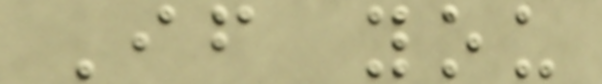If you
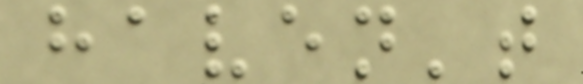haven't
